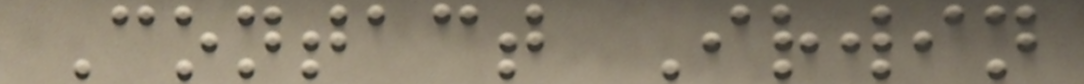Contact Irwin
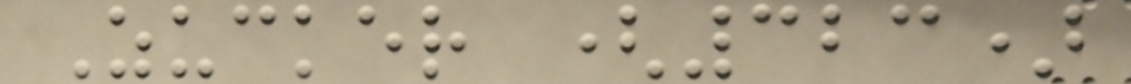Zucker (323)
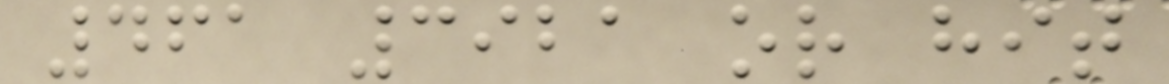461 3921 or hit
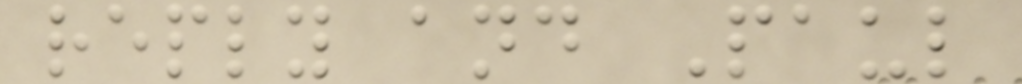reply and Paul
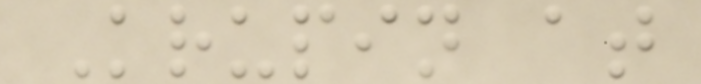Krupin at
